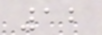12
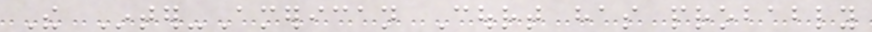The Inter-American Court has probably
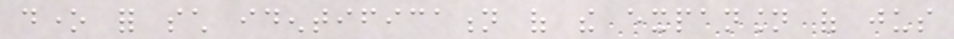done for such identification of the expansion of jus
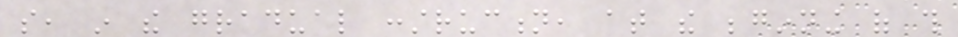so, in the gradual construction, at the beginning of this
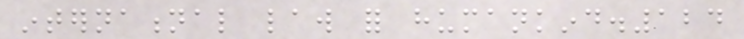international law for humankind.124
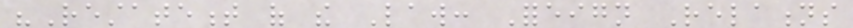"Restatement of the Law: Foreign Relations
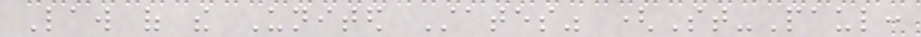Law of the United States" (St-Paul:
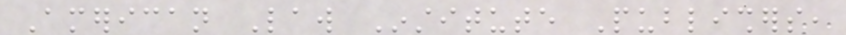American Law Institute Publishers,
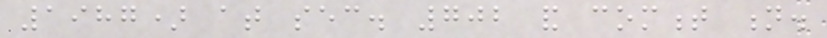1987) at sec. 702 and comment n.
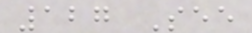127 See
